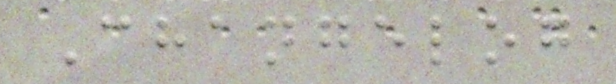Changelog
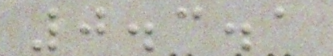0.3.1
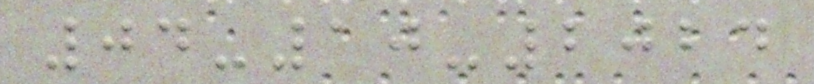04-10-2024
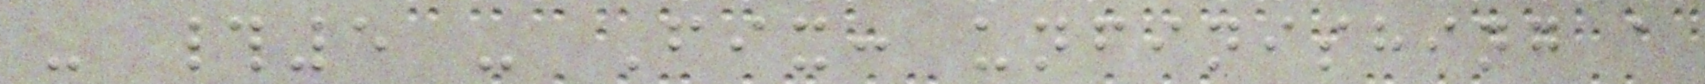- #5 - Fix: unfinishing a
